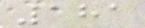181
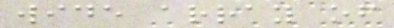wide array of
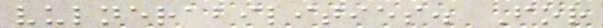vulnerabilities. For
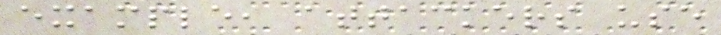example, attackers use
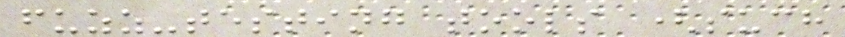fuzz-testing tools (such
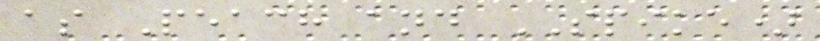as Peach and SPIKE)
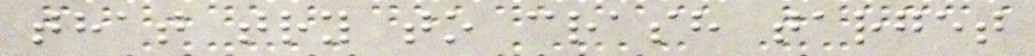that try to crash target
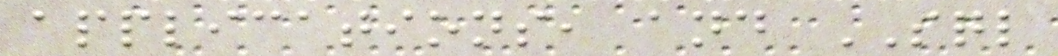applications, and SQL
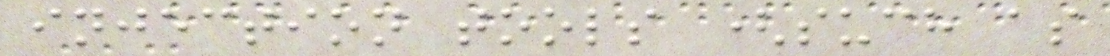injection tools (such as
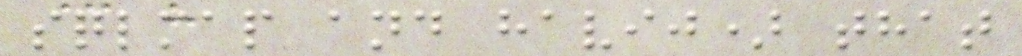sqlmap and havij) that
